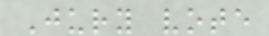Jury vote
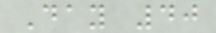Day 40
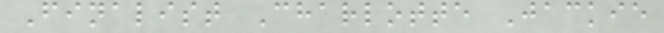Finalist Charlotte Jackie
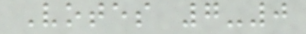Votes 7-0
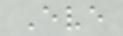Eve
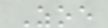Zoe
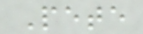Pete
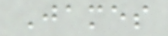James
